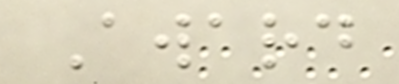Award
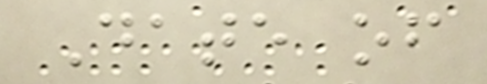Date of
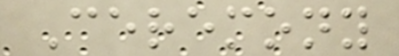Ceremony
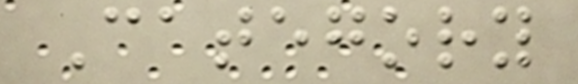Category
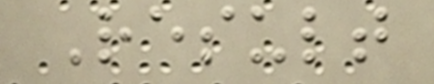Result
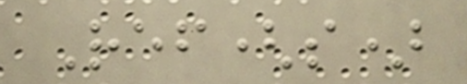Ref(s)
